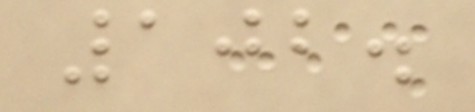102.
